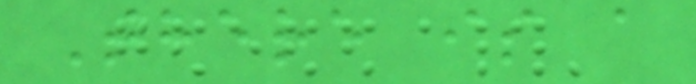There is a
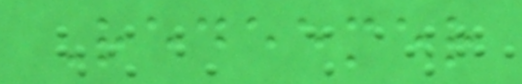Redeemer
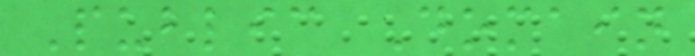Public Domain
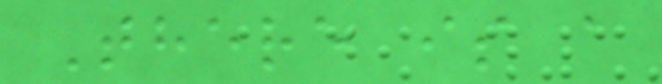There is a
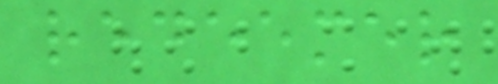redeemer
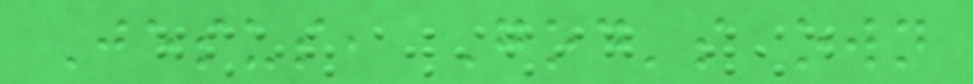Jesus, God's own
